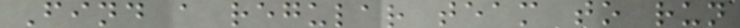Find a regular team to run
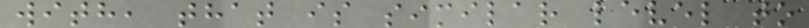with, that is similar level to
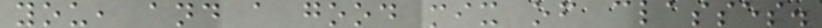you, and a good mix of classes.
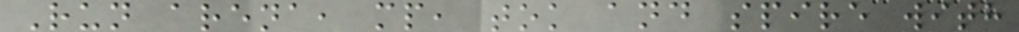Run arena, mp, tok and spire with
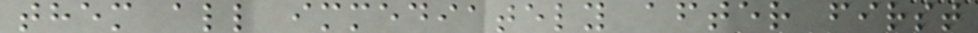them all immediately after first
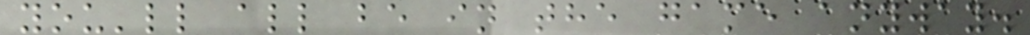you'll all be in the game anyway.
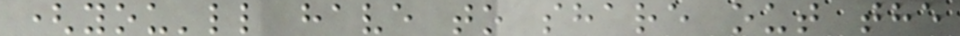(you'll have to share out the
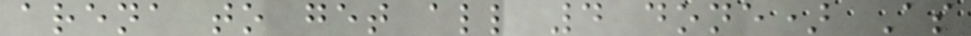arena to get all 4 done) As
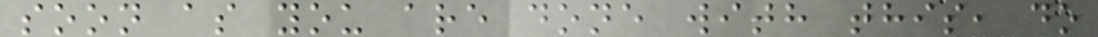soon as you are done with this, do
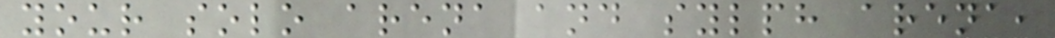your solo arena and sylph arena,
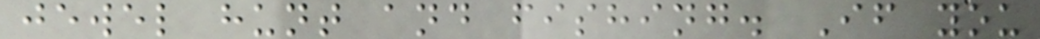jewel hunt and fishing. If you
